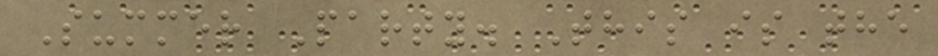Summer Party. This is the
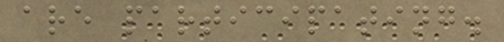are participating.
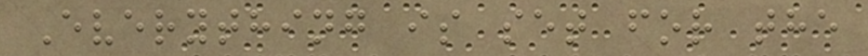Everything is set for the
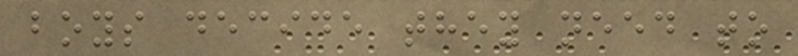boys decide they need to
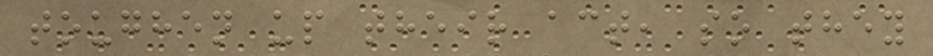toughen up their act, so they
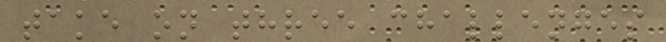take on three challenges
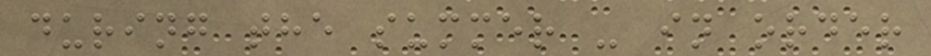during the summer - in order
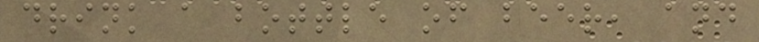drink a bottle of beer, and
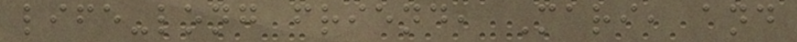life-long friend, Mari, and
